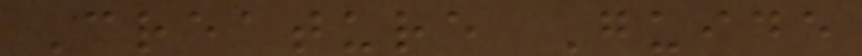Creature Guide
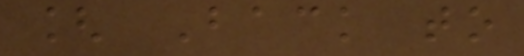[ Back to
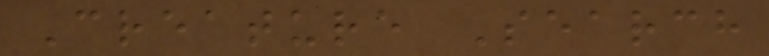Creature Search
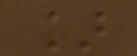]
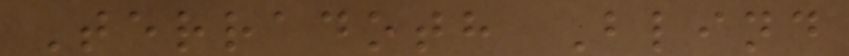Terradoth Blind
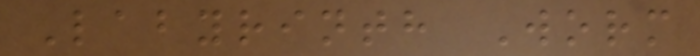Labyrinth Worm
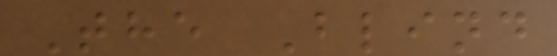The Blind
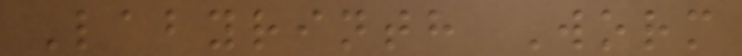Labyrinth Worm
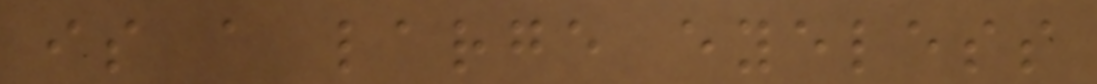is a large eyeless
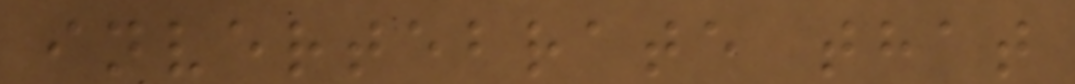invertebrate that
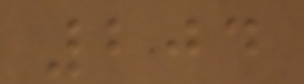204
